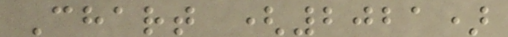Chart (2021)
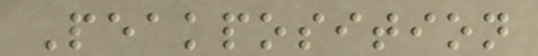Peakposition
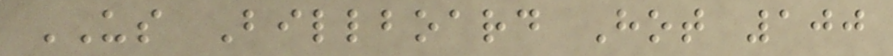US Billboard Hot 100
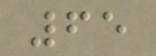65
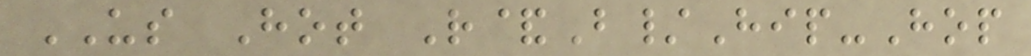US Hot R&B/Hip-Hop
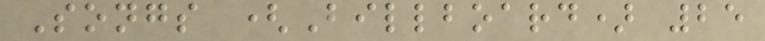Songs (Billboard) 25
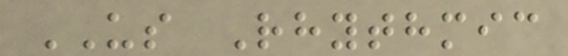US Rhythmic
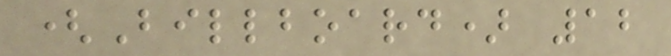(Billboard) 12
